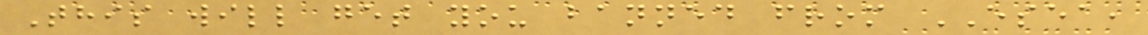This will get you banned from ESEA,
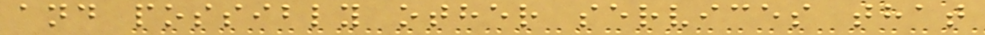and possibly other services that
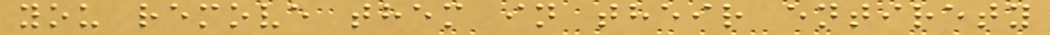you remove them in their entirety
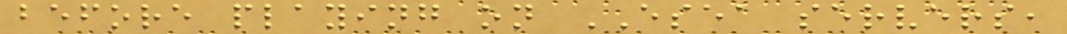before playing on ESEA servers,
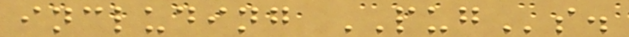including PUGs.
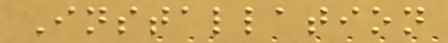Installation
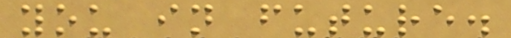you in future.
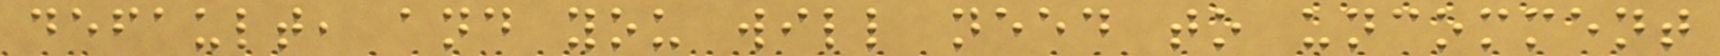default, and you will need to uncomment
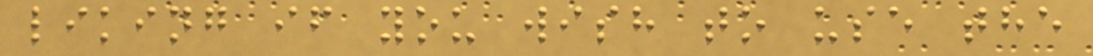liking if you wish to use the
